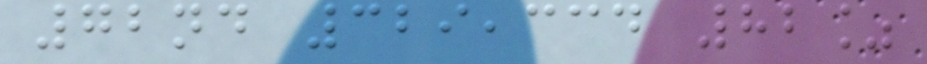72nd 329,334 82%
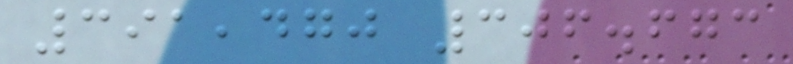391,470 306.673
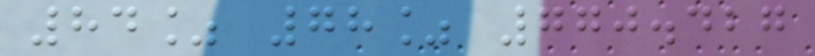84% 78% 770.427
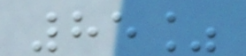85%
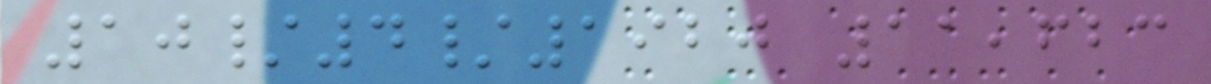10/4/1920 11,623
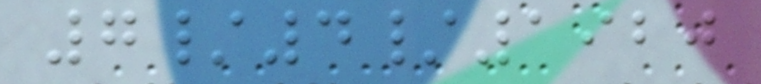7/4/1920
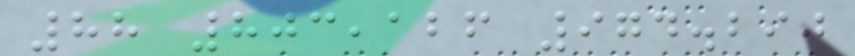88 803,126 974.290
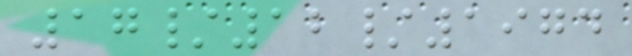17/12/1974
